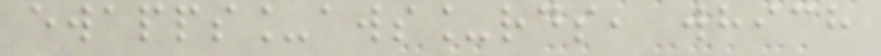ewapps_aws_rds, which
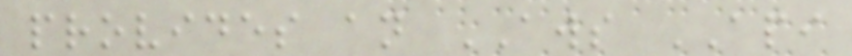provides an AWS API
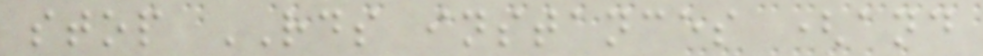stop RDS instances (and
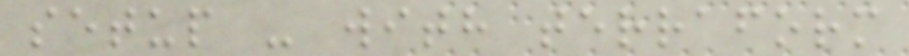setup - with terraform
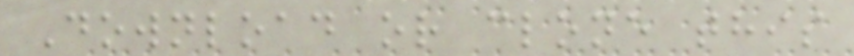Download or clone this
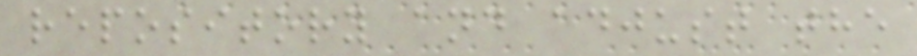repository and adjust the
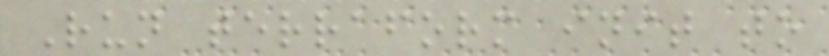Run terraform init to
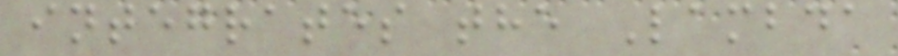integrates the Lambda
